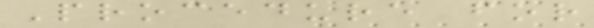Procedure for
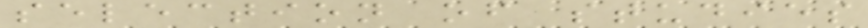selection of studies
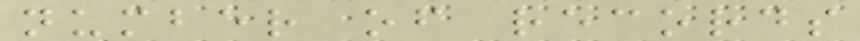number of records
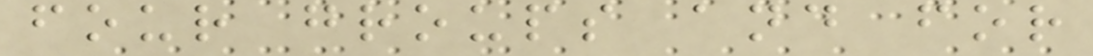four groups and for
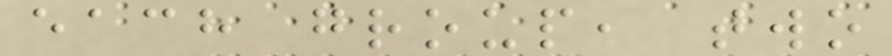each group, two
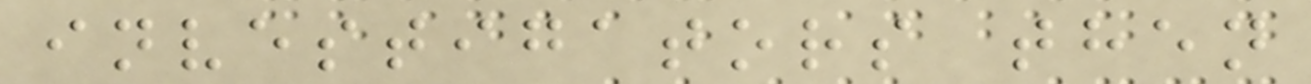investigators then
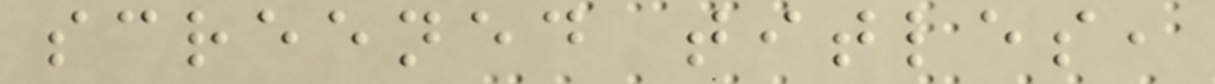screened titles,
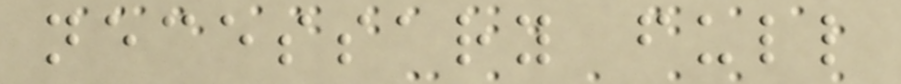necessary full
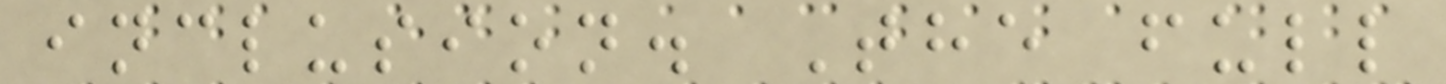inclusion. The full
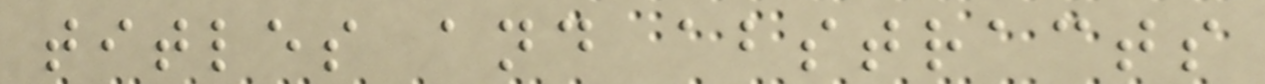titles and abstracts
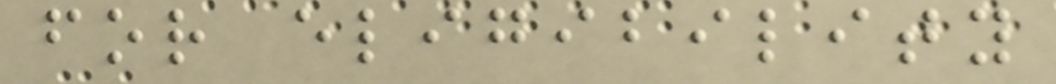for eligibility
